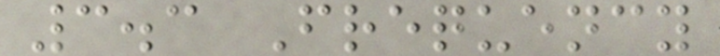3.3 Frequency
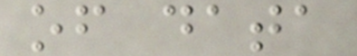of data
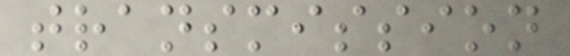transmission
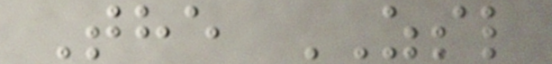The ZSL
